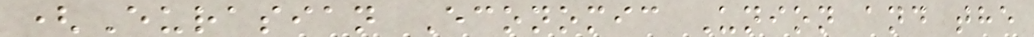(Eurasian Economic Union and the
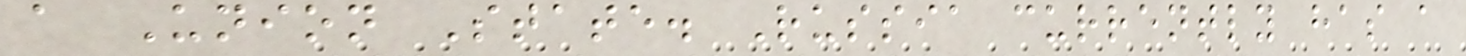a Union State. Russia currently has a
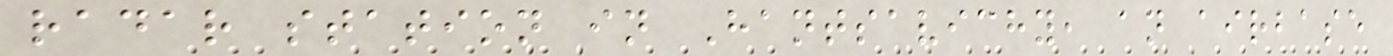radar station in Hantsavichy, an airbase
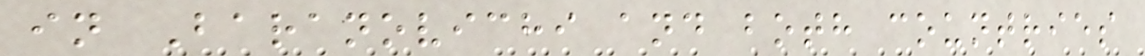in Baranovichi and both countries
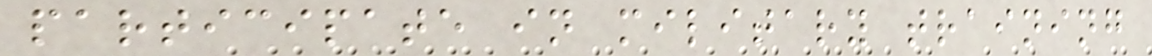participate in military training
